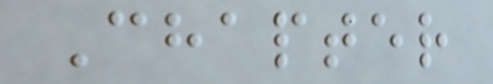Chapter
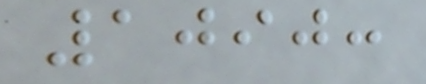1090:
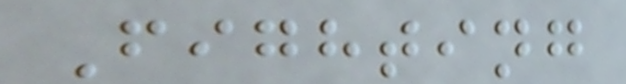Fighting
